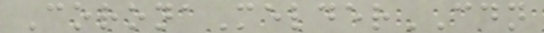CoronaMelderCDN
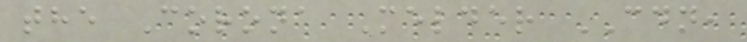the Corona Melder CDN,
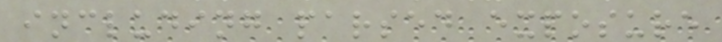including parsed exposure
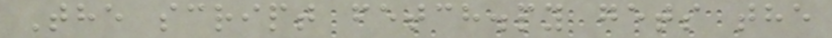The script fetch.py gets the
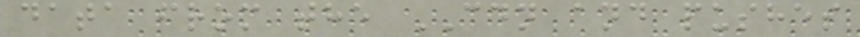data from the CDN and pushes
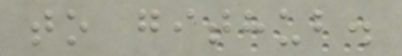to github.
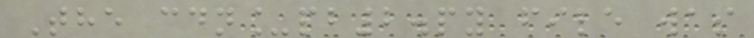The cdn_pb2.py file was
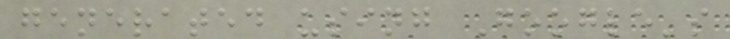generated using Google's
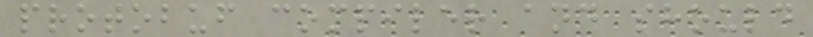protobuf compiler and should
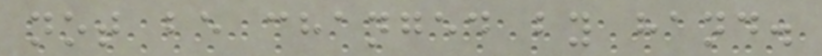not be changed by hand.
